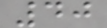40
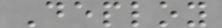Deploy
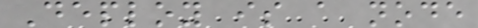Deploy is a node
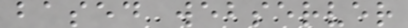based webserver
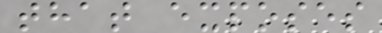that exposes
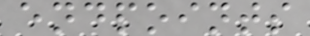endpoints
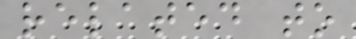related to
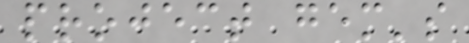project gem's
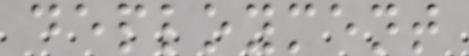deployment
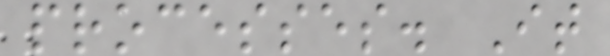processes. It
